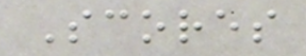Scores
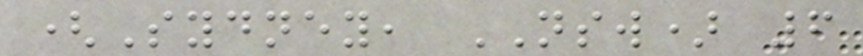(Sydney, NSW) 6
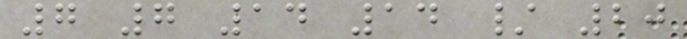7 7 14 14 / 20
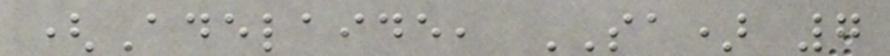(Adelaide, SA) 7
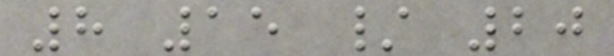8 15 / 20
